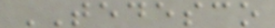TEDESCO
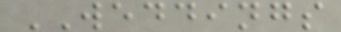WEDDINGS
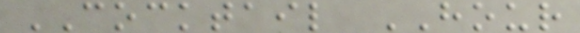COCKTAIL HOUR
